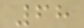68
